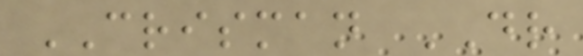CRISMAN DR
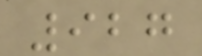927
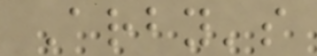Arby's
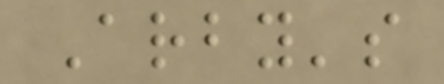Arby's
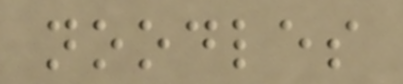noodles
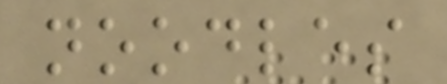noodles
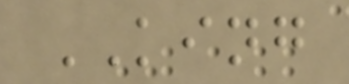KING
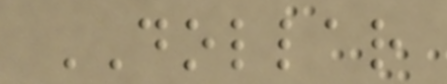DOLLAR
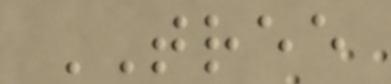TREE
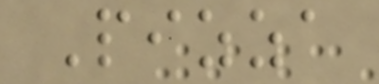Pizza
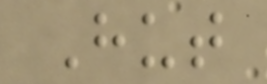Hut
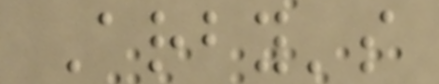Arby's
